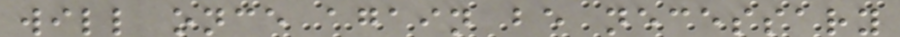will once again be necessary
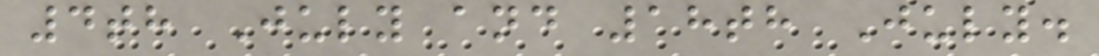4th July and 18th July.
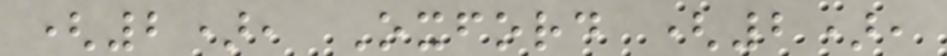(2), Oxford (2),
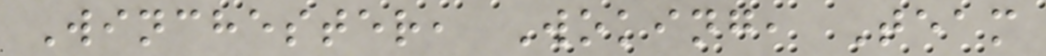Winchester, Woking, Team
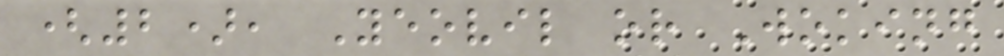(2), Yeovil or Woking
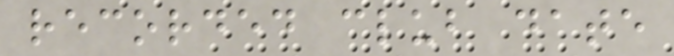recorded club date
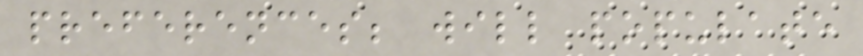preferences; will populate
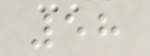58
